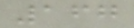167
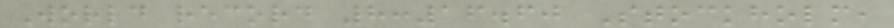World record 8:16.60 Stockholm,
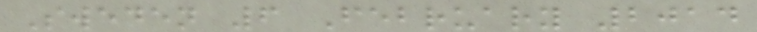Sweden 6 February 2014
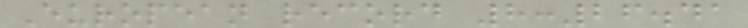European record 8:26.41
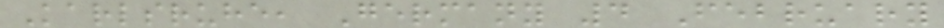Karlsruhe, Germany 4 February
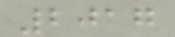2017
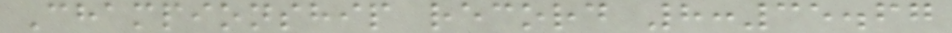Championship record 8:35.67
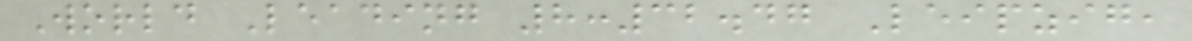World Leading 8:32.47 Leipzig,
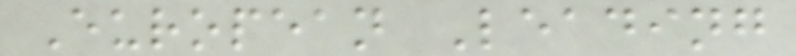European Leading
